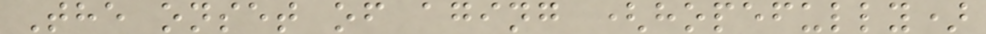The onset of aging (hopefully)
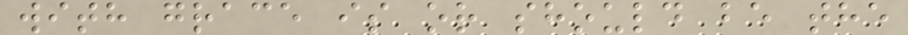with grace is or should be the
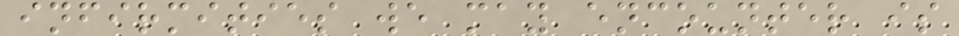infirmities we may encounter is
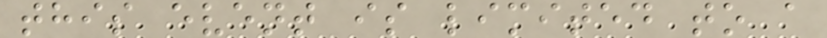this event is limited to a
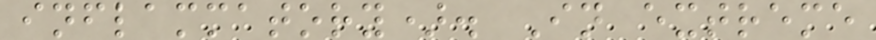inflammatory). In extreme
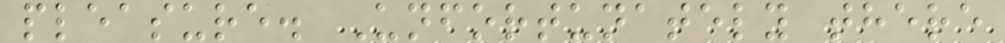pleasure. Unfortunately there
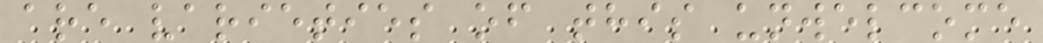are varieties of this unwelcome
